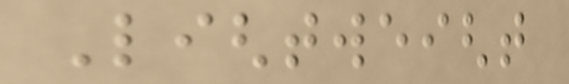Lightweight
